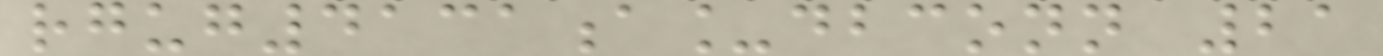rgug4131a_dbconn 21
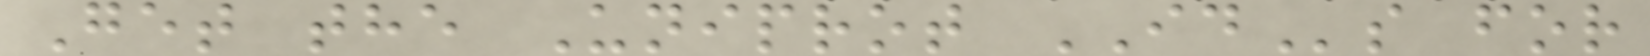Get the Uniprot IDs for
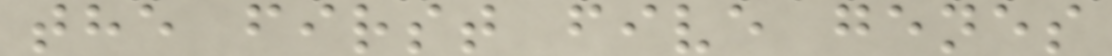the first five genes
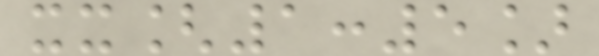xx[1:5]
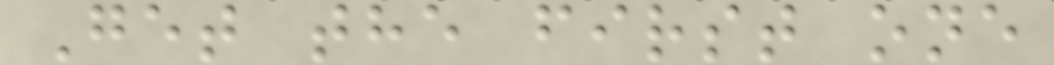Get the first one
